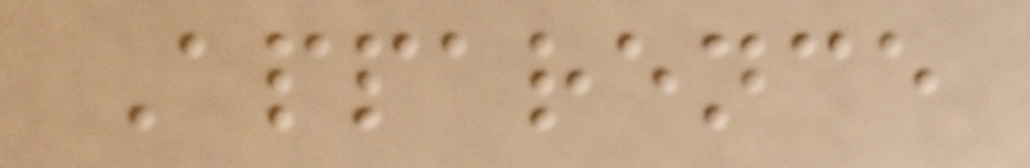Apparence
